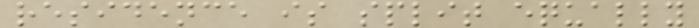residence is split equally
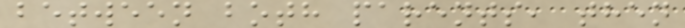between both parents, then
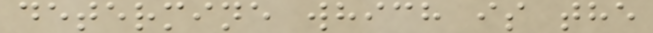determine which is the
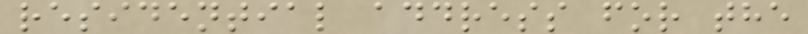residential address for the
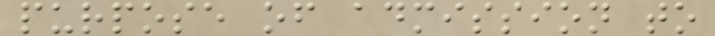purpose of admission to
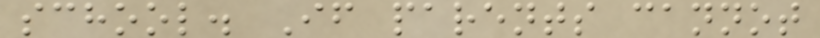school. If parents cannot
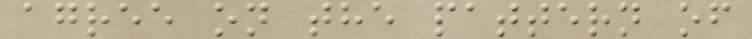agree on the pattern of
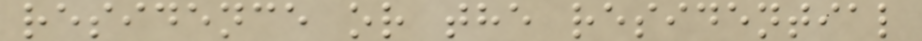residence or the residential
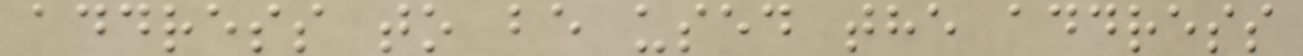address to be used the address
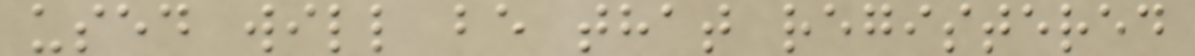used will be that registered
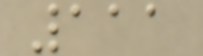111
